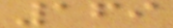169
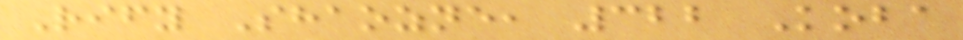Rify Shaozne, 322 Koba
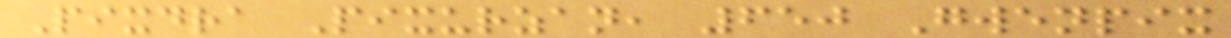Pixdra Pixurzan, 650 Gwenpix
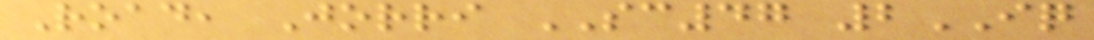Road, Jorri SC47 2IQ
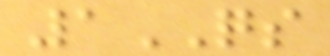1QS
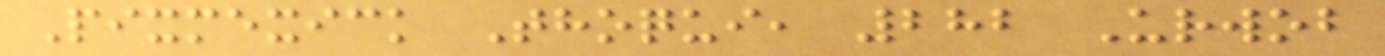Pixmexick Thoqui, 282 Urwob
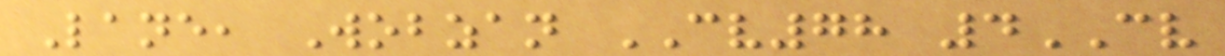Lane, Wobzan CV78 4CV
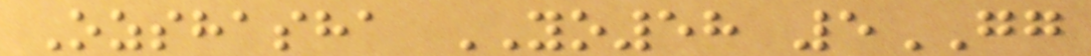Ozshasha YO58 5GG
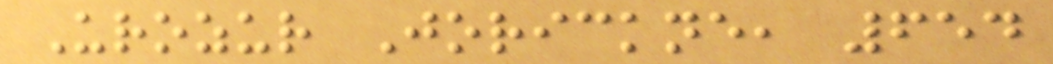Urozur Jorickne, 654
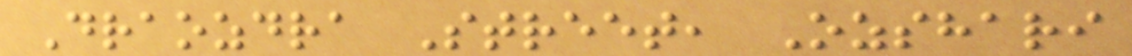Draozdra Street, Ozshari
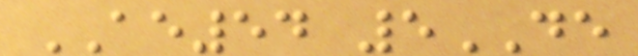AE54 5DE
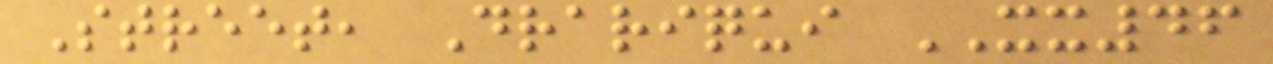Street, Drariqui XX46
